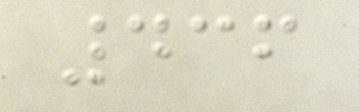436
